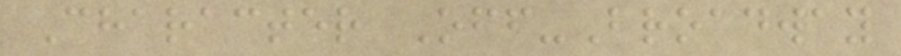Character Off-Broadway
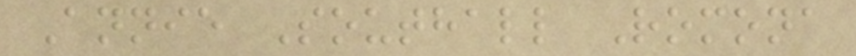Annie Southall Romona
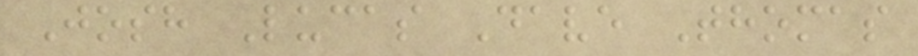Josh Lucas Dave Thomas
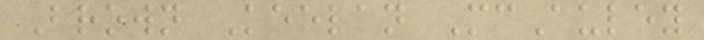Brown Keelan McAuley
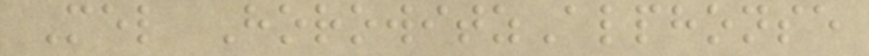Mel HorowitzAlphonse
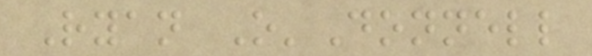Ryan O'Donnell
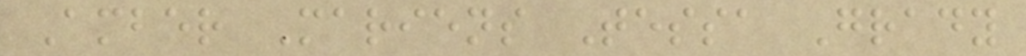Amber Mariens Tessa Grady
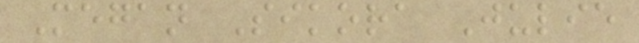Megan Sikora Julie
